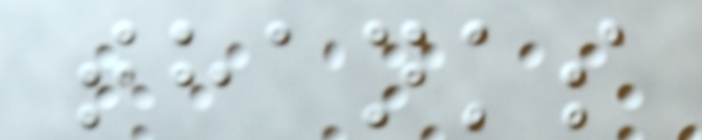thanks
